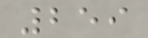259
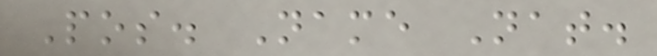Pos. Name Nat.
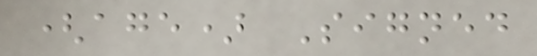(age) Signed
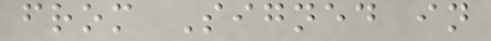from Signed in
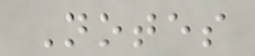Notes
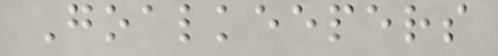Goalkeepers
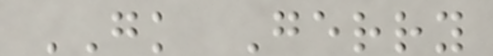GK Gerry
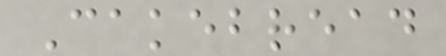Cakebread
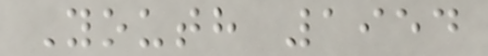Youth 1954
